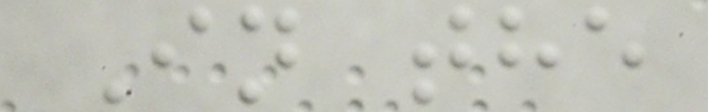In the
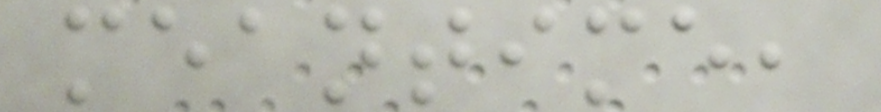meantime,
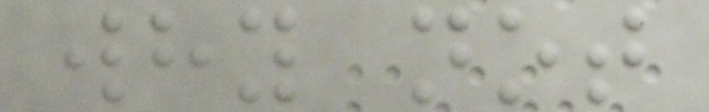why not
